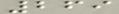269
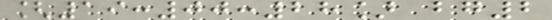[19:00:28] bg2
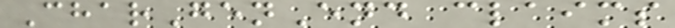CharGenEnd claims
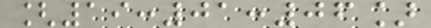[19:01:06]
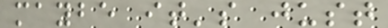maybe it's just
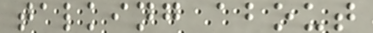talking about
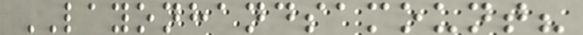LAYONHANDSAMOUNT?
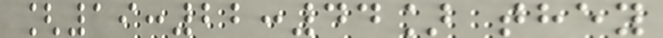[19:22:44] they
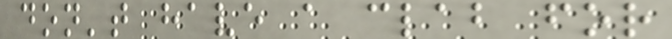don't have a clab for
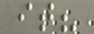it?
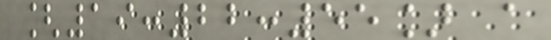[19:22:55] a
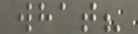what?
